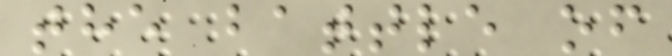the battle of
